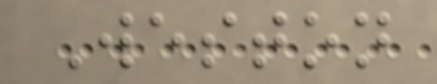Weston
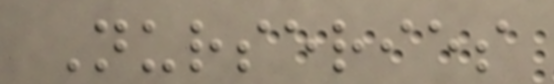Nurseries
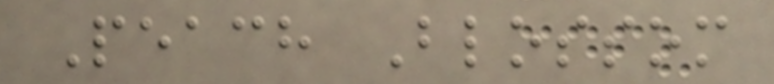Peach Blossom
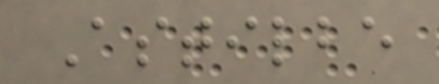Astilbe
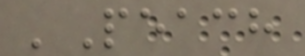'Peach
